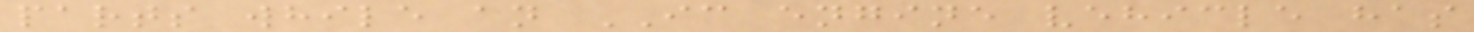parts while an IC engine vehicle has
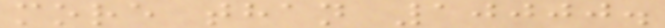more than 10000.
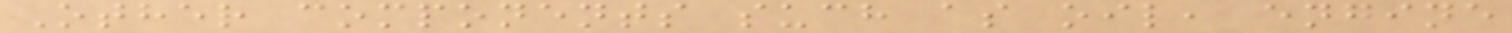Other components such as oil, engine
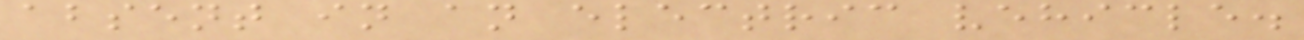absent in an electric vehicle.
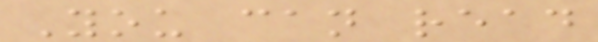You can read
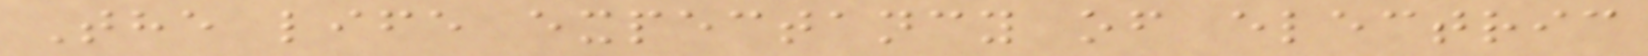The life expectancy of electric
